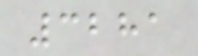3281
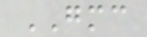GMC
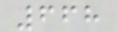668
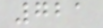721
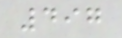497
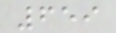659
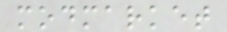modmarket
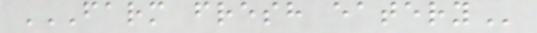FARM FRESH EATERY
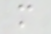m
